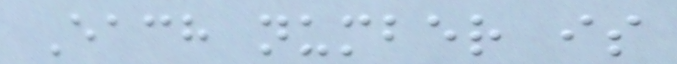Each number is
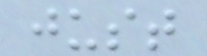just
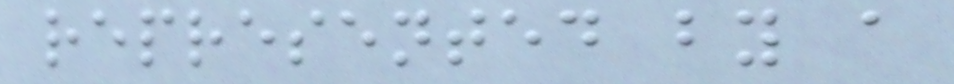represented by a
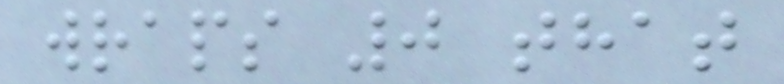wraps 0 that
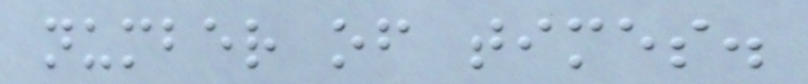number of times.
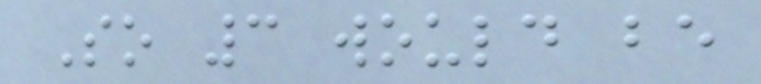So 3 would be
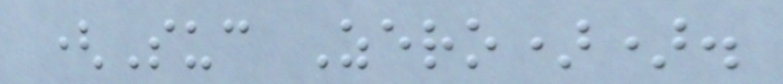(Suc Zero)).
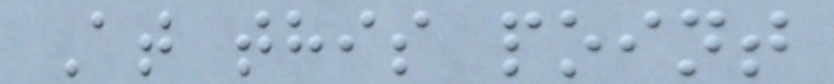At this point
